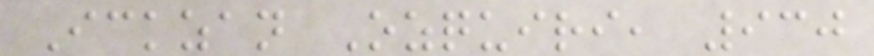Ickzan Ozquiri, 930
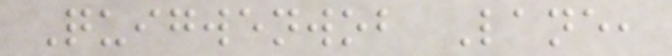Quigwenwob Lane,
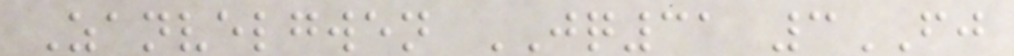Zanvelgwen JQ31 3FJ
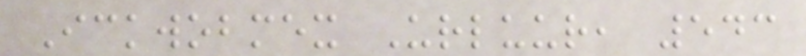Ickwobmex Urluur, 543
